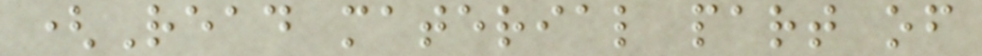(Read material part of
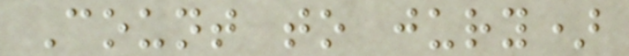Count to jury)
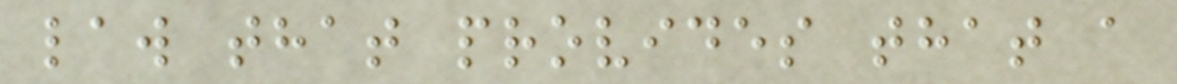law that provides that a
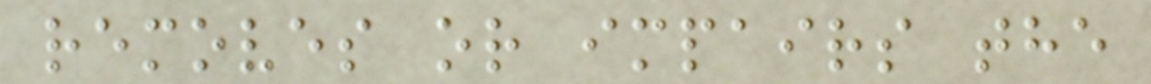removes or impairs the
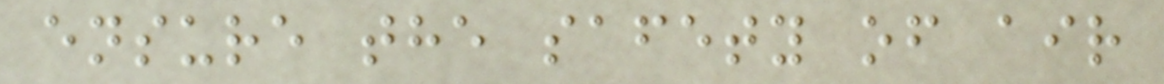ensure the safety of air
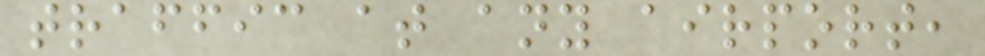traffic at any airport,
